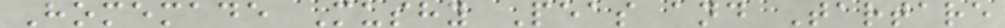Homemade Mushy Peas and Tartare
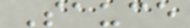Sauce
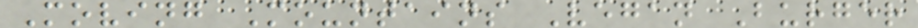Moving Mountains Vegan Burger
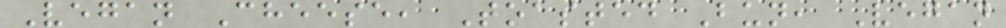Vegan Cheese, Toasted Bun, Vegan
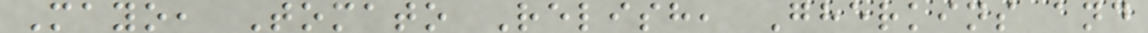Mayo, Tomato Relish, Gherkins and
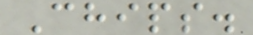Chips.
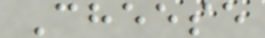Cheese
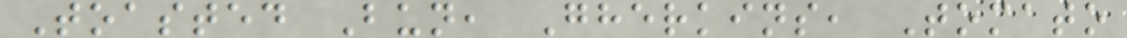Toasted Bun, Gherkins, Tomato
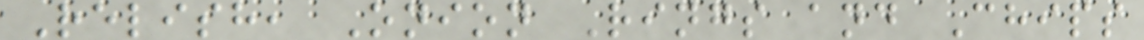Relish, Onion Rings and Chips
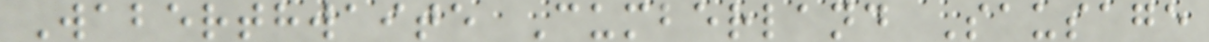Waberthwaite Cumberland Sausage
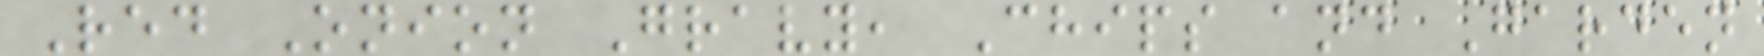Red Onion Gravy, Chips and Garden
